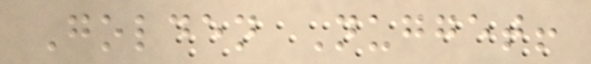Golden Nugget!
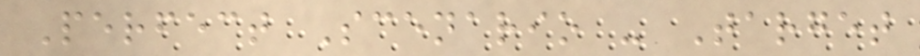Perfect Scenario - Target
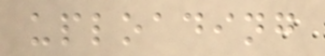uploading
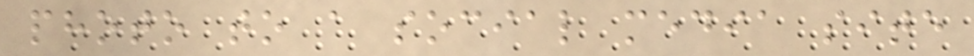photo to a social media site
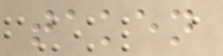taken
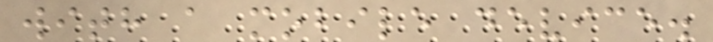with a mobile device.
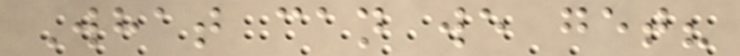What can we get?
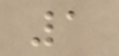1
